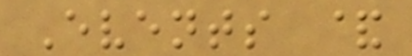Events &
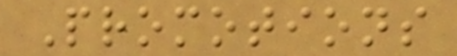Promotions
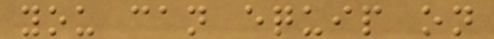you can equip on
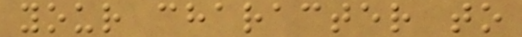your character to
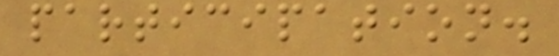participation.
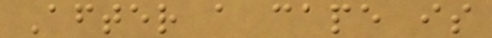After a cape is
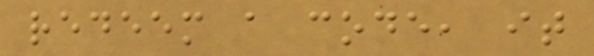redeem a code, it
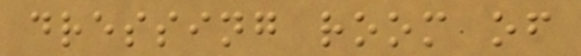dressing room of
